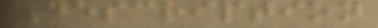Description
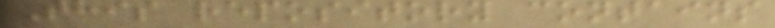This repository contains
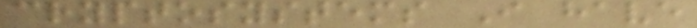cryptosystems I have
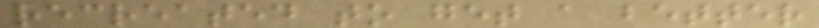recreated to get a better
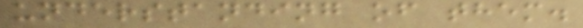understanding of them.
